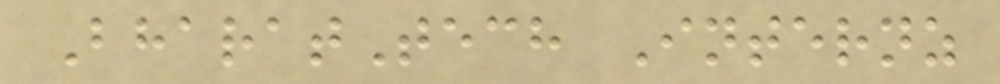BharatTech Internz
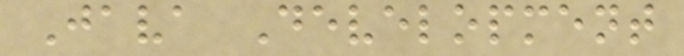Java Development
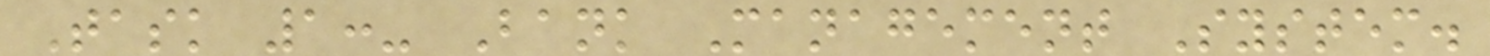Task 1:- Bank Management System.
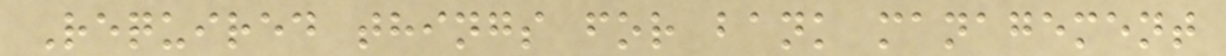Required things for bank management
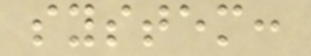system:
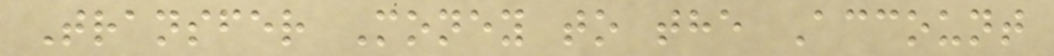Transfer Money to the Account
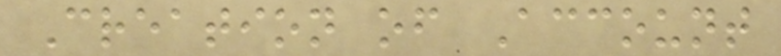Creation of Account
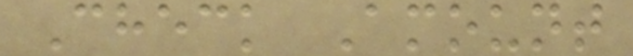Check Amount
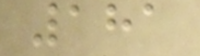181
